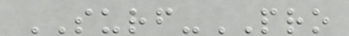SURF-PRO
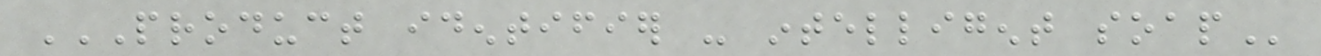PRODUCT IDENTIFIER - INTELLIGENT SOAP
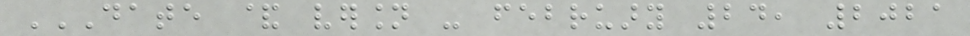DATE & VERSION - FEBRUARY 24, 2021
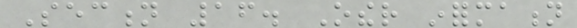Section 16. Other information
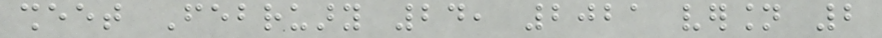sheet February 24, 2021 version 2
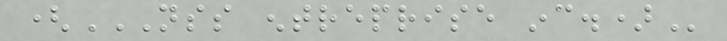(NSS ENTREPRISE INC.)
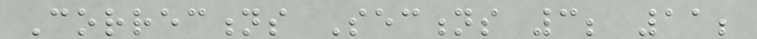Corrections Sections 3; 11;
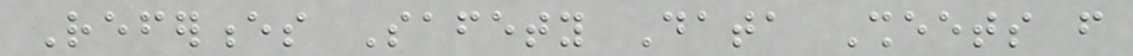References Safety Data Sheets from
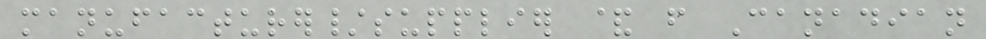manufacturer/supplier & from Canadian
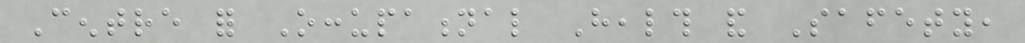Centre for Occupational Health and Safety,
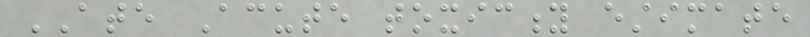ATE Acute toxicity estimate
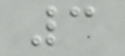3
